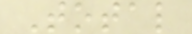Total
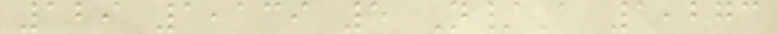129 1,139 5 N/A 1,273
